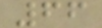66
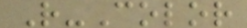R-Color
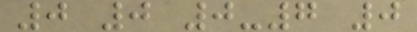0 0 0-7 0
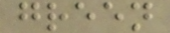green
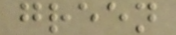green
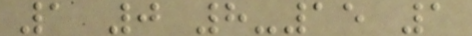1 0 8-15 1
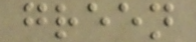green
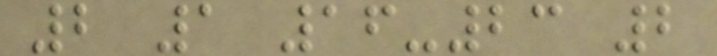2 1 16-23 2
